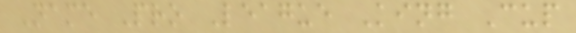Name Pro League King Cup
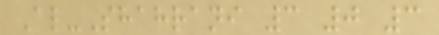Al-Shahrani 3 0 3
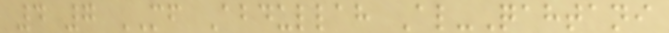4 7 MF Abdullah Al-Qahtani
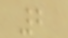2
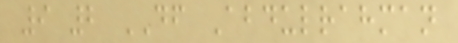9 2 DF Abdulrahman
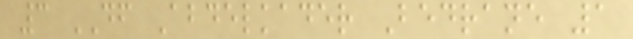3 DF Abdelkader Bedrane 1
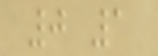0 1
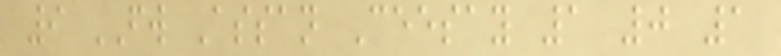9 FW Assan Ceesay 1 0 1
